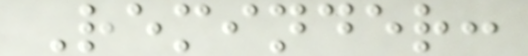Reminder:
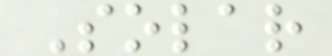Solar
